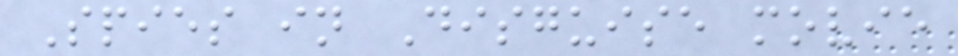Spies in Disguise movie
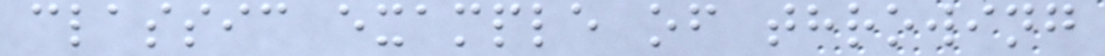classic example of throwing
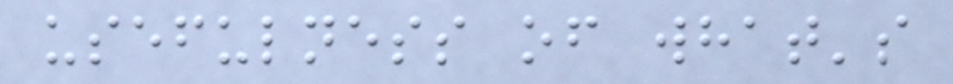usefulness of what's
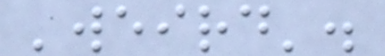'weird'.
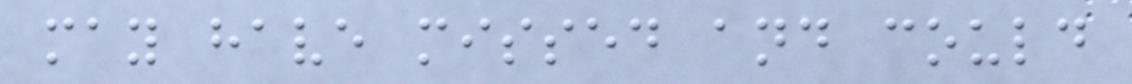may have missed and could
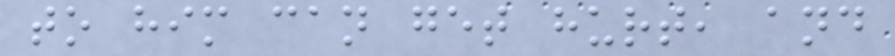to him can get hurt, and
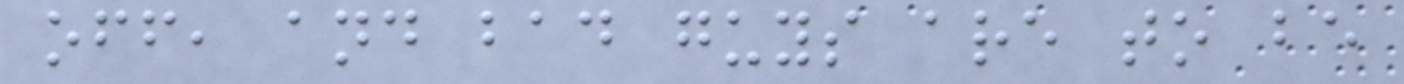off, and bad guys are to be
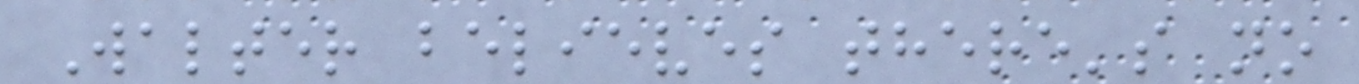Walter believes there's no
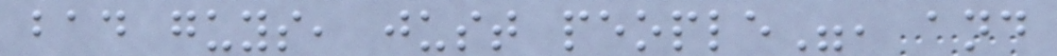bad guys, just people", and
